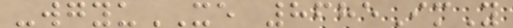-wgyuXE 8685ImY
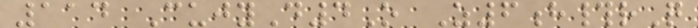114 CujyD4O Z6h#rQ
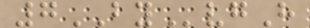7BYvgH
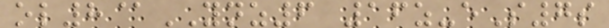ol8@YNZ6 16z-eS7s
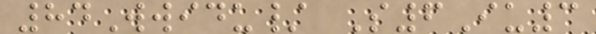84Wwidu/ S6Iu3
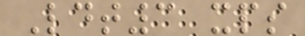Ldt3 xps
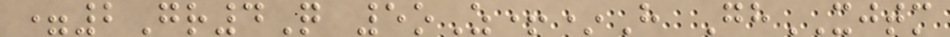=2Gr4Q 5oZ+*H GhXJTM
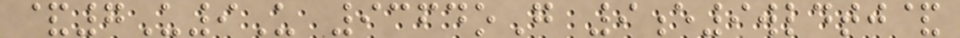&7U9U 9364oG 9e9wldtj&
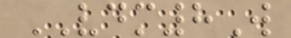VDM8W
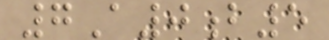7A0b5
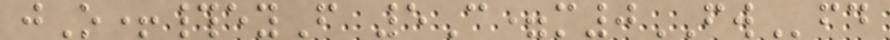jO+#eyF 5C=m0FWfd
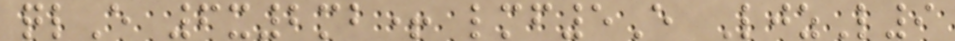qlE 6x2mb+ lmf5E LjzL9
